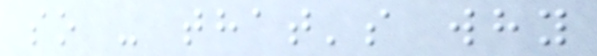so - that's why
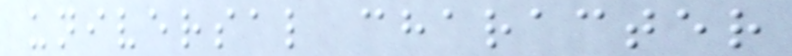universal character
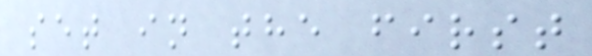set in the first
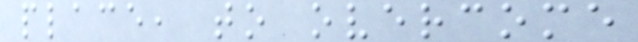place, to overcome
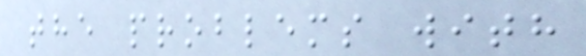the problems with
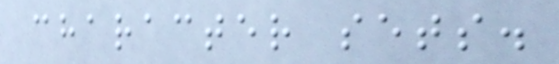character sets.
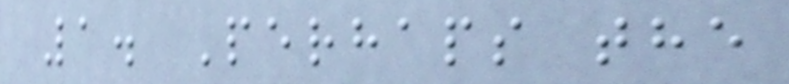1. Perhaps the
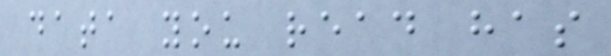data you read has
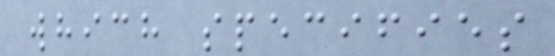which specifies
